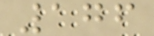176
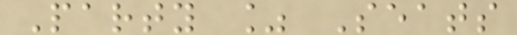Party % Seats
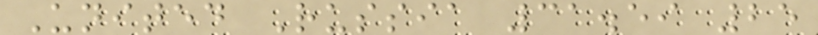United Russia 31.59 25
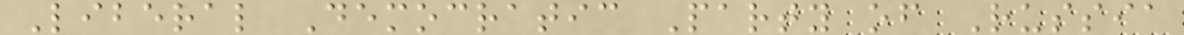Liberal Democratic Party of Russia
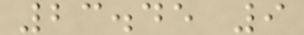23.45 9
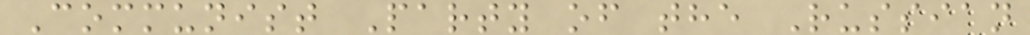Communist Party of the Russian
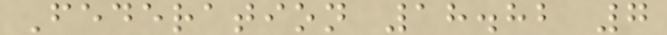Federation 18.82 7
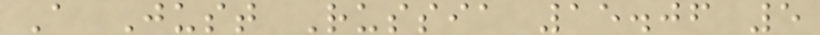A Just Russia 15.06 5
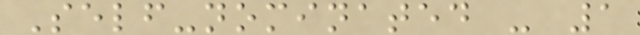Self-nominated - 1
